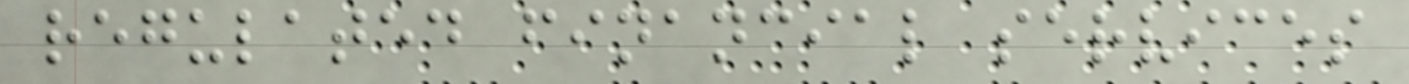regulated financial services
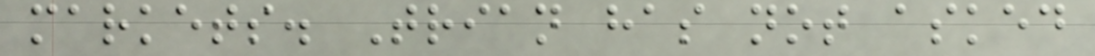markets. Trian has not asked
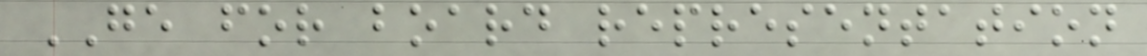GE for board representation
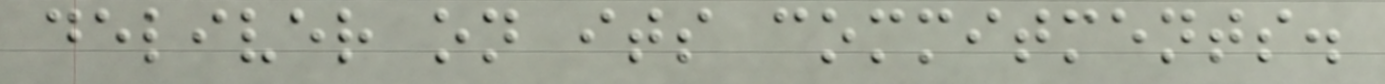deliver on its commitments.
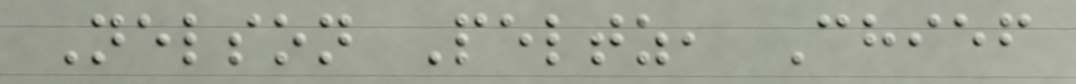Nelson Peltz, Chief
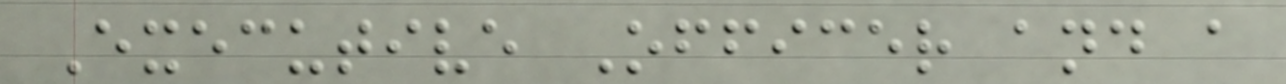Executive Officer and a
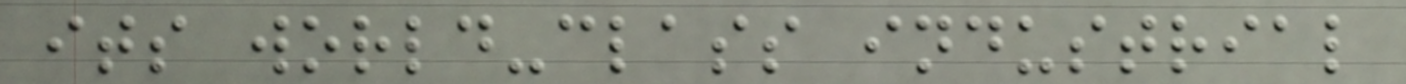its world-class industrial
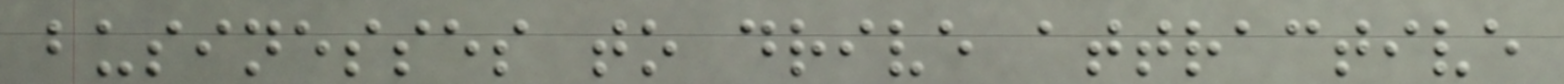businesses to drive attractive
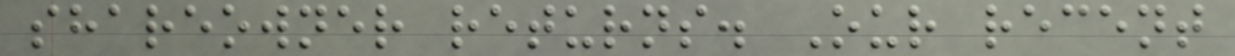shareowner returns. Our recent
